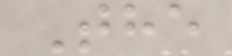The
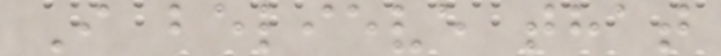I believe that
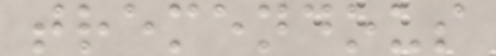tremendous
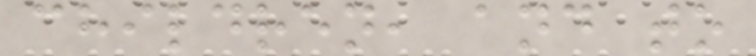children, and to
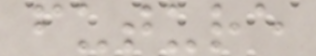future
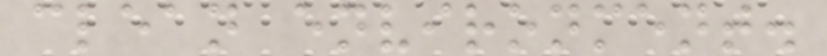clean environment.
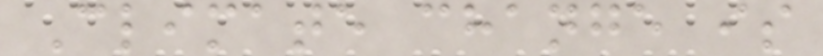Climate change is
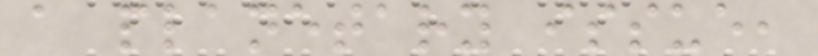a planetary issue,
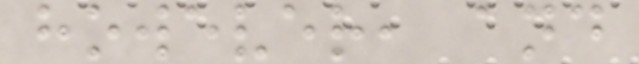however, and
